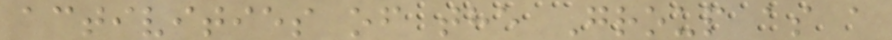activities of the Group as a
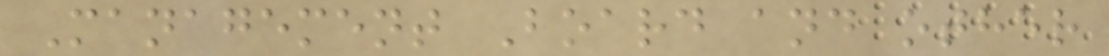Management Board and other
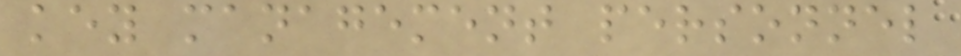key management personnel
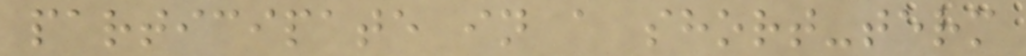participate in a short-term
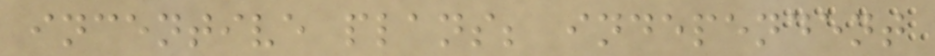incentive plans; independent
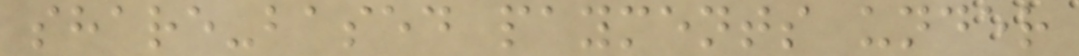share-based payments under
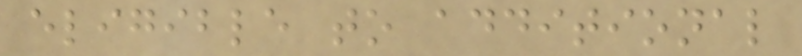eligible to additional
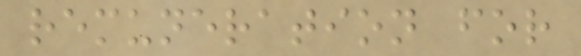remuneration for
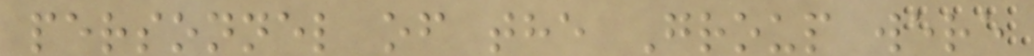personnel of the Group were
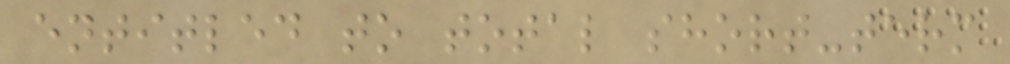entitled to total short-term
